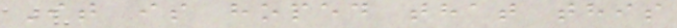It is hoped that this
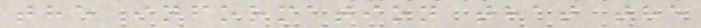the information that the
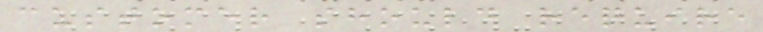customer should require
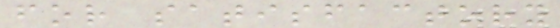for satisfactory
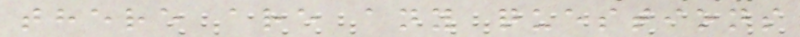there are any questions
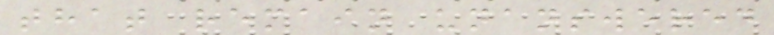that remain unanswered
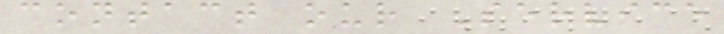contact our Service
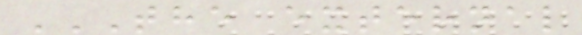THE EXTERNAL
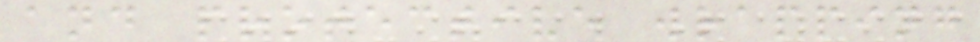and protective wrapping
